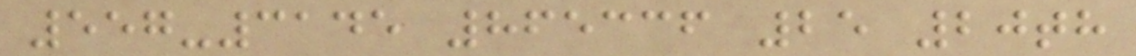557-3145 865336 25 20th
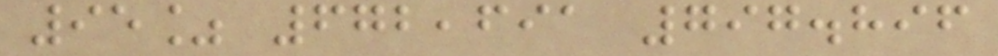95% 672,691 797.896
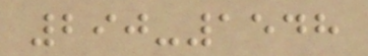290-1548
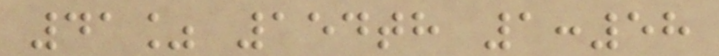41% 154th 1:58
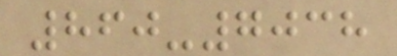860-7038
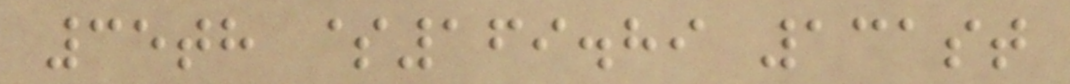35th $169.89 131st
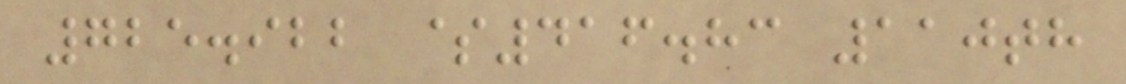725.922 $416.83 110th
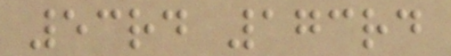53rd 173rd
